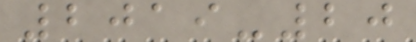2019-20
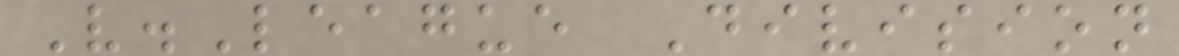V.League Division
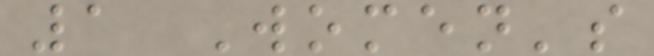1 Women's
